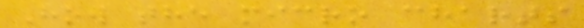How the micro charts
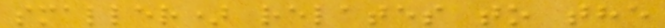smaller) relates to the
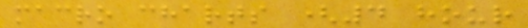macro charts (4 hour
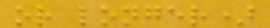or longer)
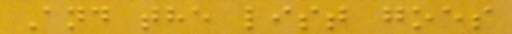And the list goes
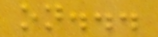on...
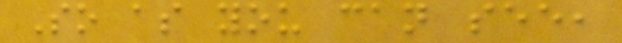So as you can see,
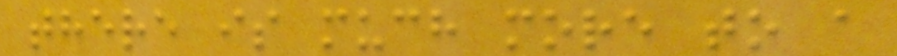there is much more to a
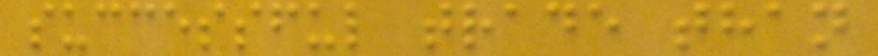successful trade than
